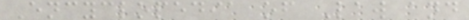Encyclopedia of Law and
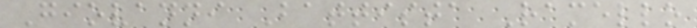Giovanni Battista Ramello
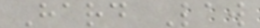Hard Law
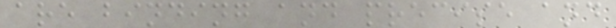are binding and precise and
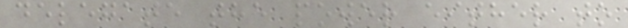delegate the power either to
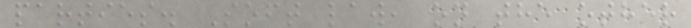parties. Soft law, on the other
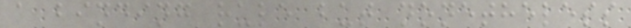a binding rule but nonetheless
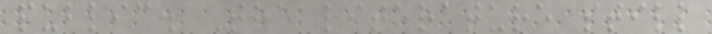public. The literature still
